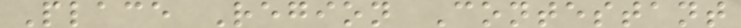Place Region Contestant
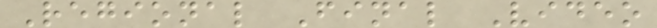Regional Final Video
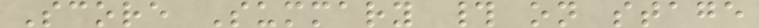Score Summary # on stage
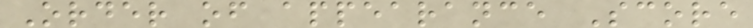Order of appearance Score
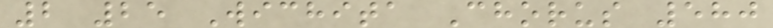2 25 Wichita Chorus 580
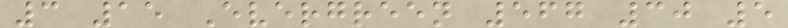3 15 Evergreen 567 30 5
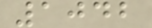1042
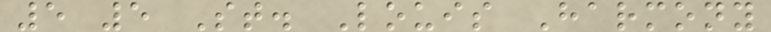5 5 St. Louis Harmony
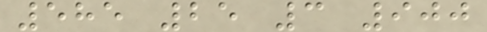585 25 3 900
